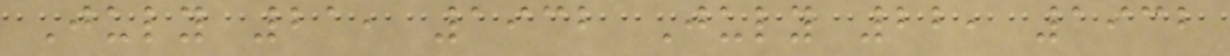July 21, 1932 July 22, 1932
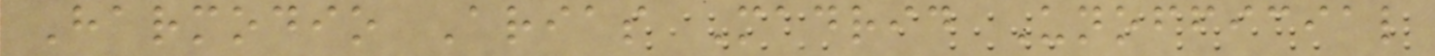Harmodio Arias Madrid Unofficial
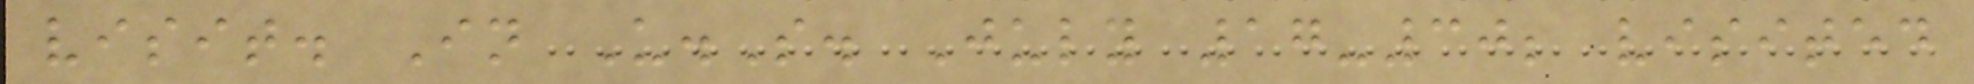visit. In U.S. July 17-30; visited
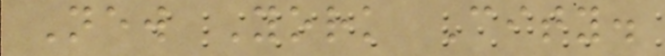New York City.
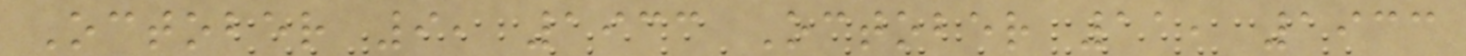October 9, 1933 October 11, 1933
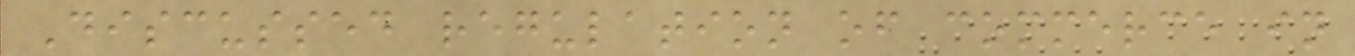Discussed regulation of commerce in
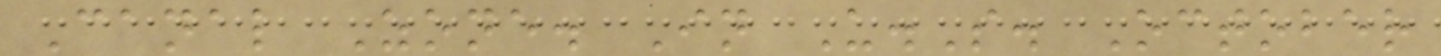Canal Zone. In U.S. October
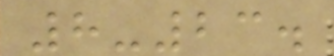8-23.
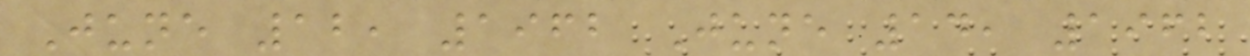June 12, 1962 June 14, 1962
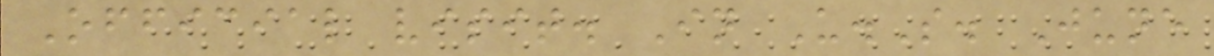Official visit. In U.S. June
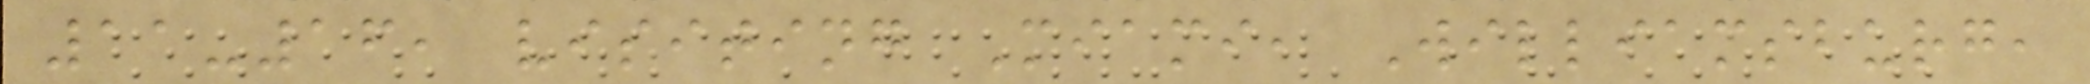11-16, visiting Miami, Williamsburg,
